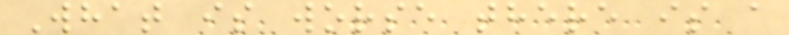What is worse there is a
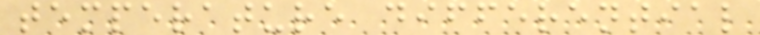temperature differential
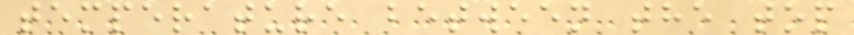temperature between the top
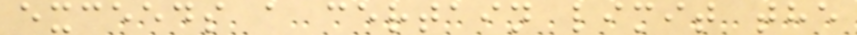exceeds a certain limit the
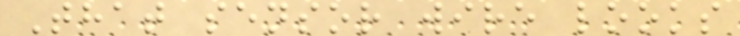That sensor wire looks
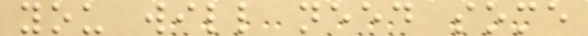you will need some
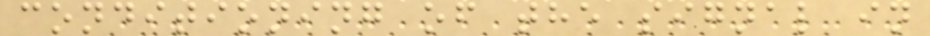conditioning of the signal in
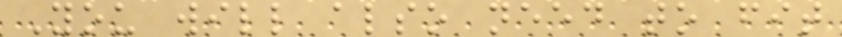You will also need to fit
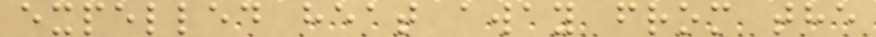expelled heat away from the
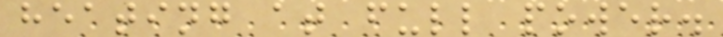heating at full power.
